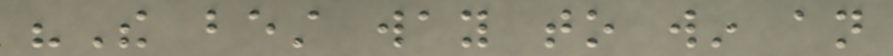"The best way to win an
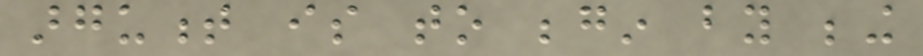argument is to begin by being
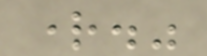right."
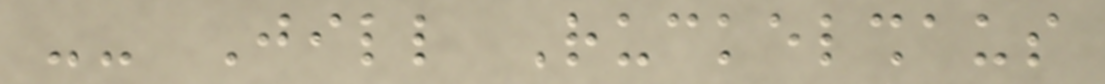-- Jill Ruckelshaus
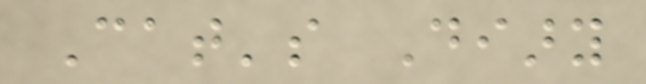Cat's Diary
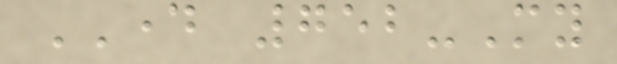DAY 752-My
